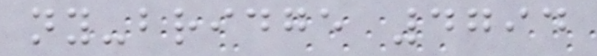ny-bridge 4794
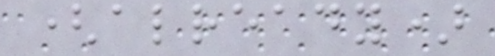(already)
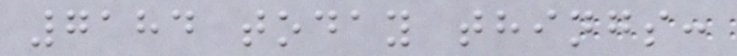7184 today things:
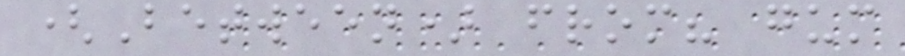(Between) from? gum
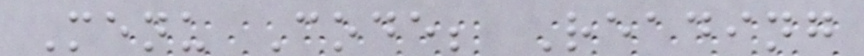Menu Code; Reading
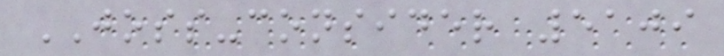JOSS-consider 5109
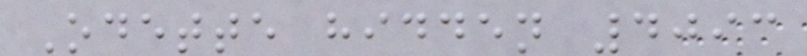Odette hidden 4093
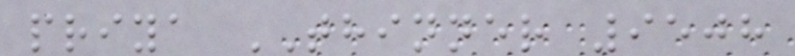priya THINNER 9508
